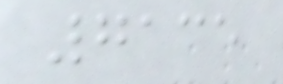7135
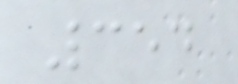354
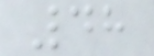48
